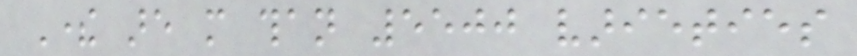There are more than 5500 varieties
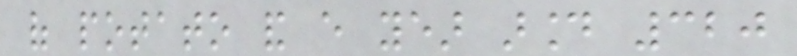of potato and every year around 320
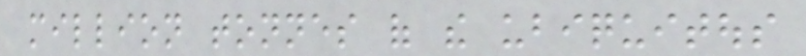million tonnes of the ubiquitous
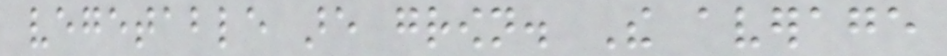vegetable are grown. The average
